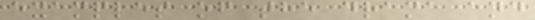examples of the drama and
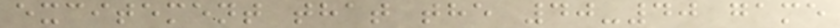excitement that the 40-40 game
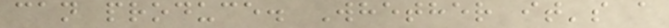can produce. Whether it's a
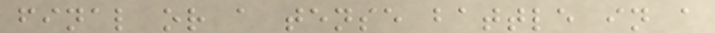final or a tense battle in a
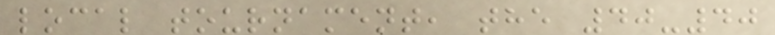local tournament, the 40-40
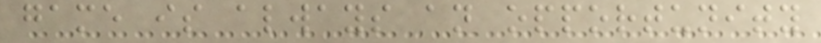game is always an opportunity
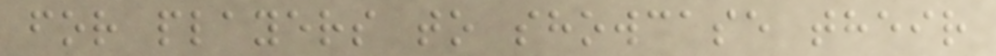for players to showcase their
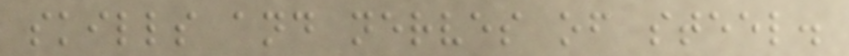skills and nerves of steel.
